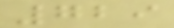729
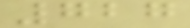727
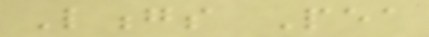Longs Pea
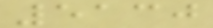5130
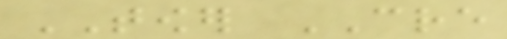TOWER CRE
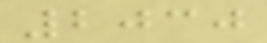2030
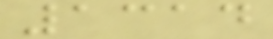1314
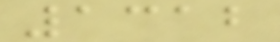1312
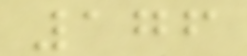176
